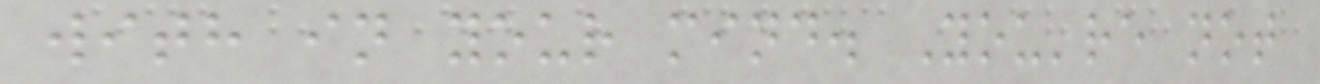with in your mind. You're not
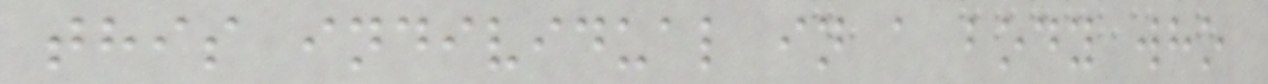this individual in a body who
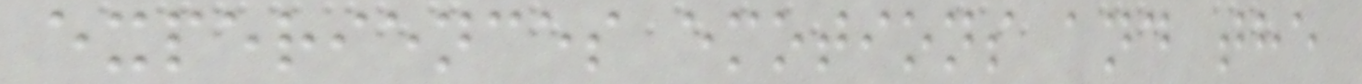experiences emotions and the
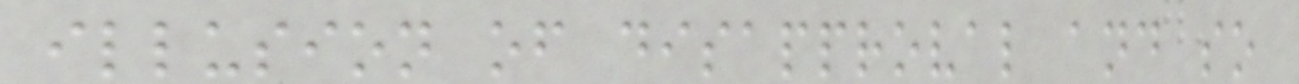illusion of disapproval and so
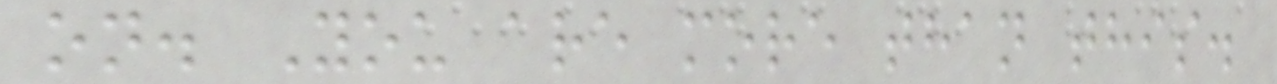on. You are more than this.
